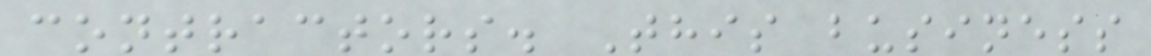contractors. This business
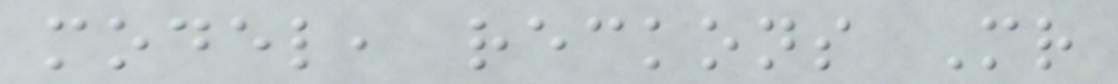model, reckons Mr
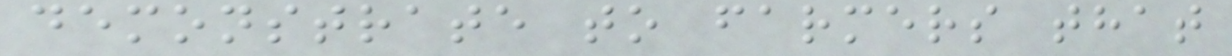demonstrate to farmers that
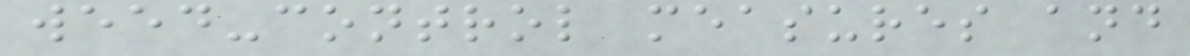weed-control measures and
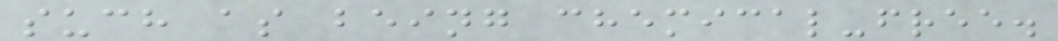such as being chemical-free.
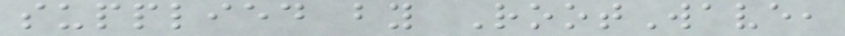supplied by RootWave,
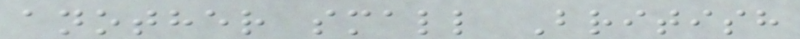another small British
